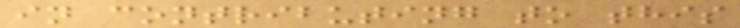in contributing to this
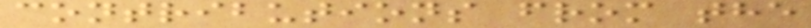contributions from the
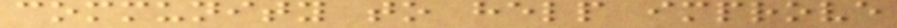community to help improve
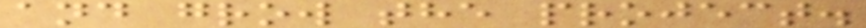and grow the project.
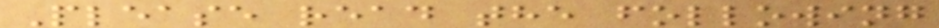Please read the following
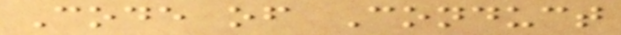Code of Conduct
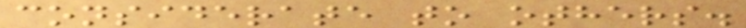considerate to others.
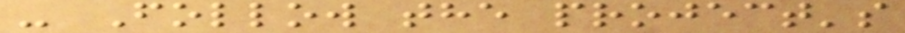- Follow the project's
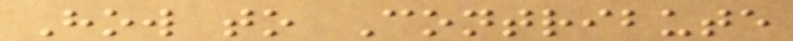How to Contribute
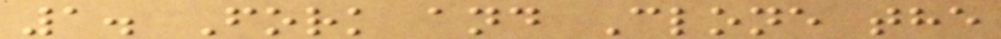1. Fork and Clone the
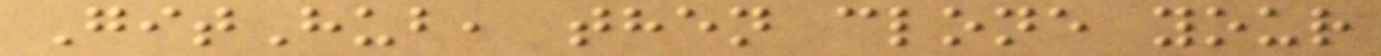GitHub, then clone your
